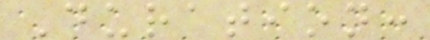Duration:
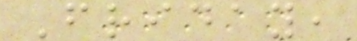Friday,
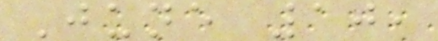June 10,
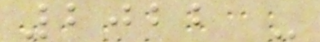2022 -
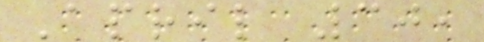April 30,
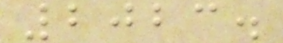2023.
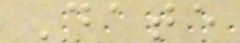Date
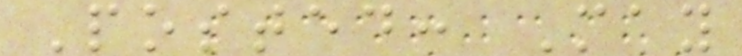Posted: May
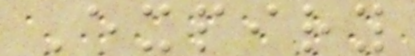Expiry
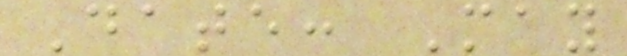Date: May
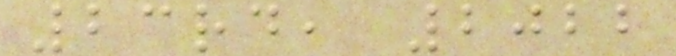23rd, 2022
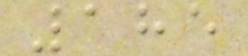185
